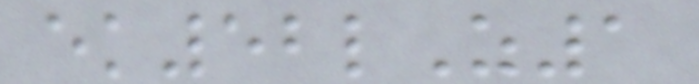ek52lZ1
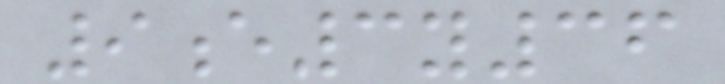9e3y36
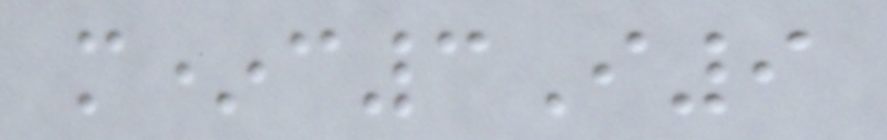m*c3I9
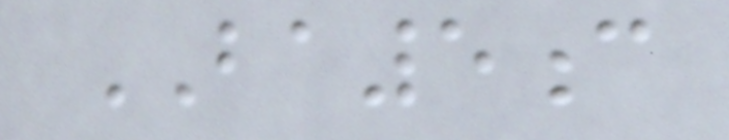BA5c
